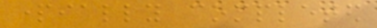partially completed
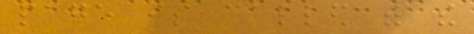page is called with the
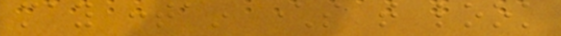may contain characters that look
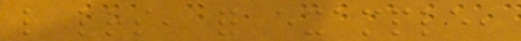like letters, for example,
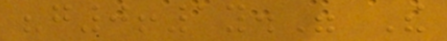"g0!1y." The
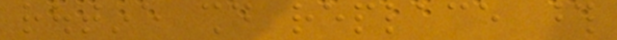routine should replace those
